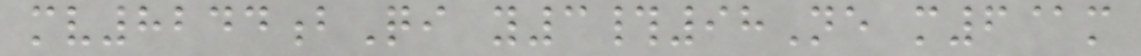mv8244bQi y3#98Ne m6@m
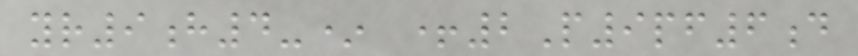yr9h4-* +2P9pf6d
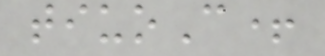tiuoC+
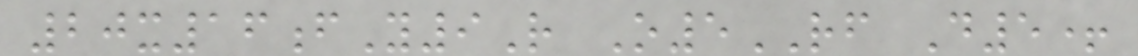20x16fY9R O5RF D5+
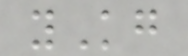yKg
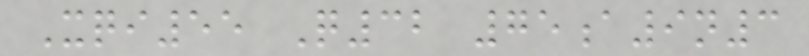Xqi55 Q32 75a9n3
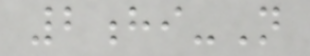2hi-N
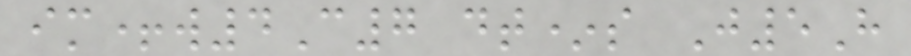im+w4C7 dt*s J5H
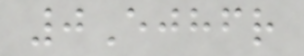0Ejhfr
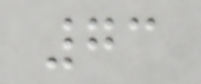73
